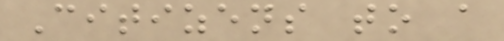Citizens to a
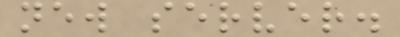new server.
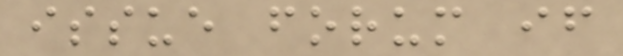issue forum if
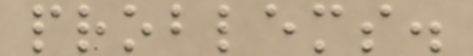problems.
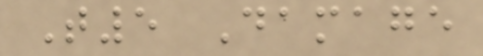T5 Damage
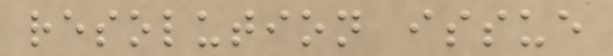resolution issue
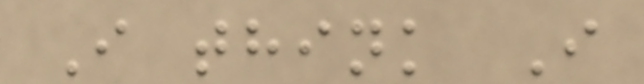I think I
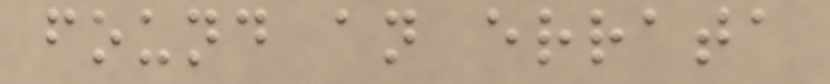found an errata
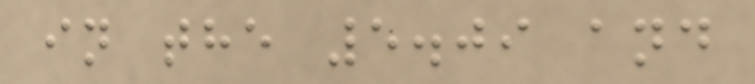in the 5.09 and
